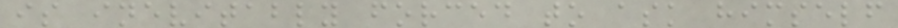is inevitably forced to ask himself
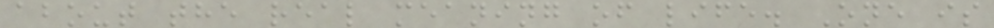about the real meaning of life. One is
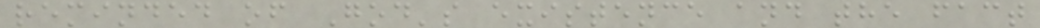reminded of God's existence and the fact
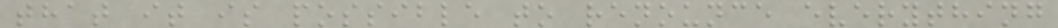that it is possible to renounce everything
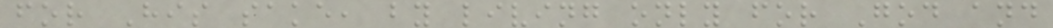for His sake, by living only for God and
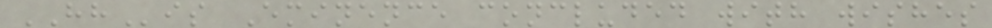HHis Eminence concluded with wishes
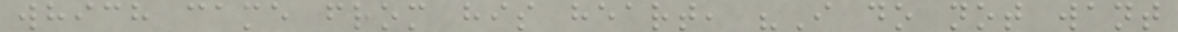which came from his heart, "I do not want
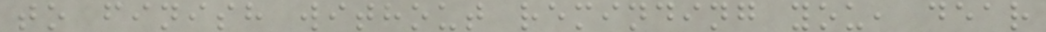to finish without reminding you, dear
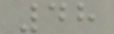48
